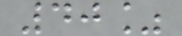40%
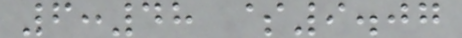6:48 $9.07
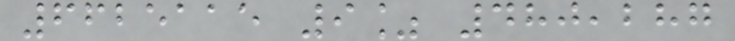6625115 9% 480,287
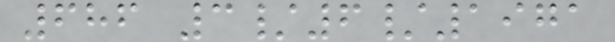686 3/6/1971
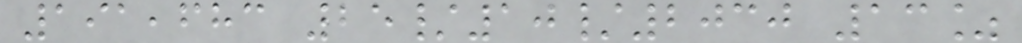191,683 25/10/2030 13%
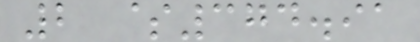2 $374.91
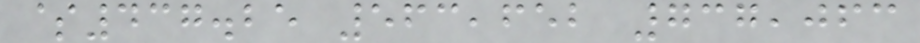$437.25 563,652 737,063
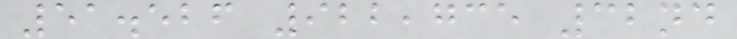51.526 922,735 32nd
